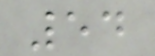54
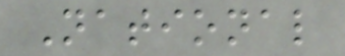National
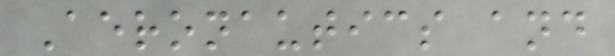Aeronautics and
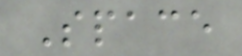Space
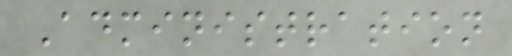Administration
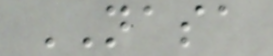NASA
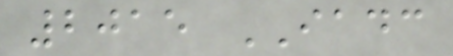2015 IADC
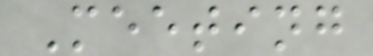Meeting
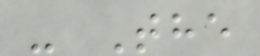- The
